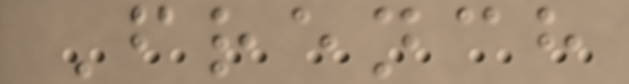French
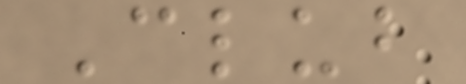Club
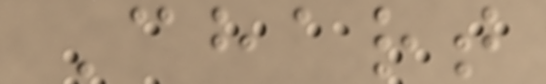Chart
